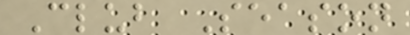Club Season
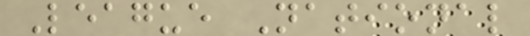League National
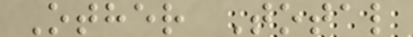Other Total
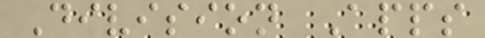Division Apps
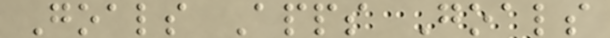Goals Apps Goals
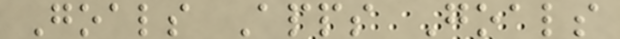Goals Apps Goals
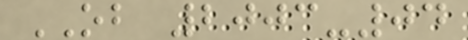OB 2003-04
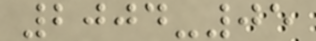2004-05
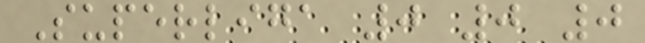Superliga 0 0 0
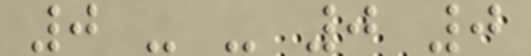0 - - 0 0
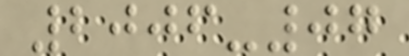2006-07
